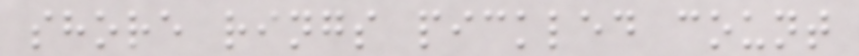shore rings pickled count
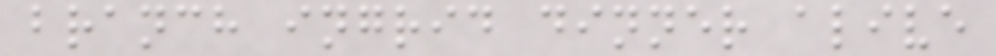branch ingrid dinner alive
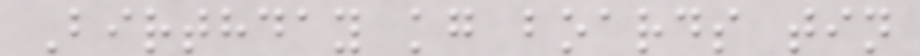Birthday kg boards tin
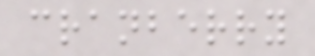cranberry
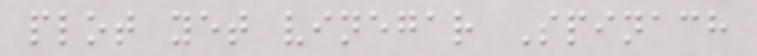plot yet vinegar Spinach
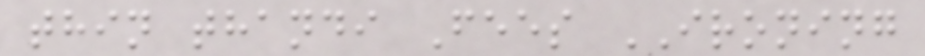thin thandi Fees IRONING
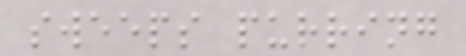sweeps purring
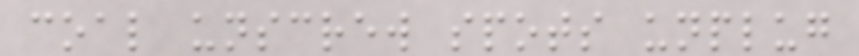coal unscrew spots unplug
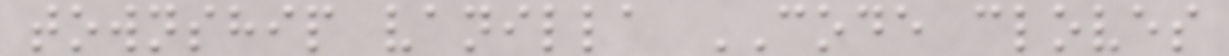township vanilla CODE cloves
